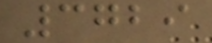3729
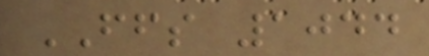FFS 1044
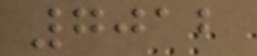7012
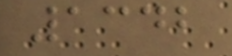1342
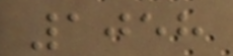1058
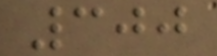300
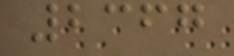2367
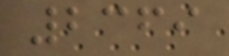2369
